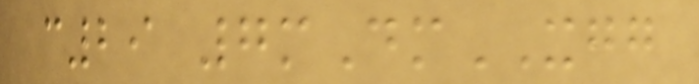c29 7mDmXGG
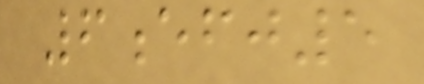6efj5
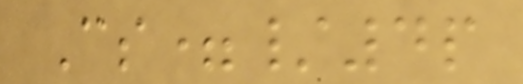Cs=/4p
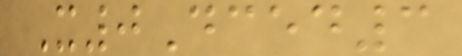X0Dced3
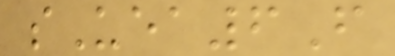sUea6F
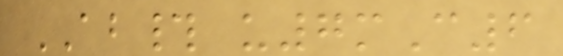AB# u7mC6
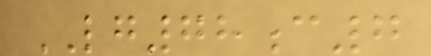LG78c7
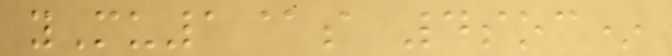yMu1@s 4soc*
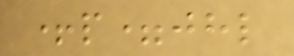+p=jhl
